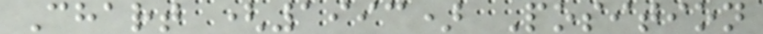Chart (1993) Position
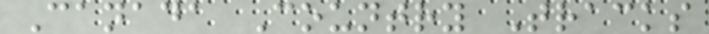Canada Country Tracks
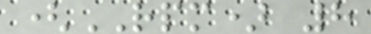(RPM) 8
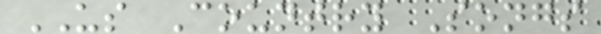US Country Songs
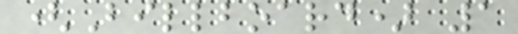(Billboard) 1
